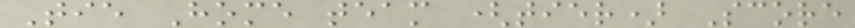Tie Home team (tier) Score
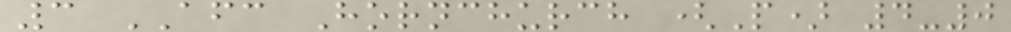3 AFC Hornchurch (P) 4-0
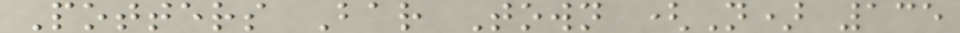Potters Bar Town (N) 135
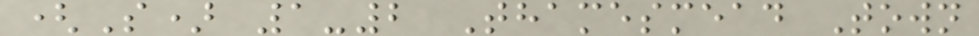(S) 1-2 Thamesmead Town
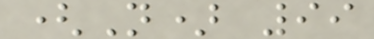(N) 99
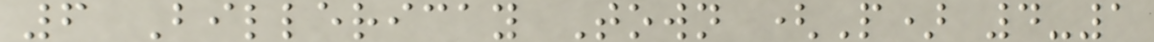6 Billericay Town (P) 4-1
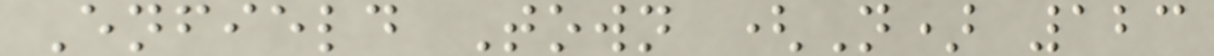Enfield Town (N) 123
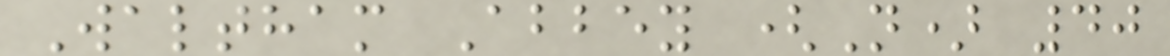Waltham Abbey (N) 40
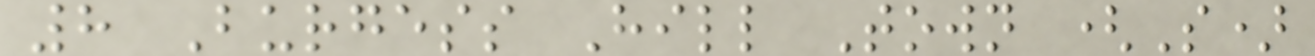8 Burgess Hill Town (S)
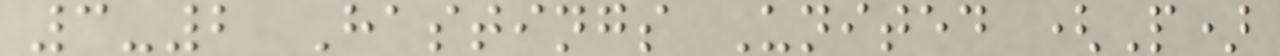3-2 Hastings United (P)
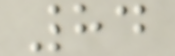84
